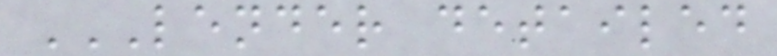LENDER DETAILED
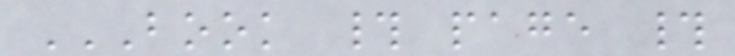BOOK # PAGE #
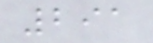291
